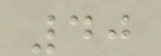40
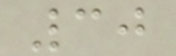30
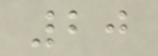20
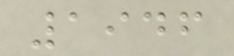1946
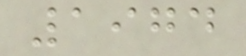1974
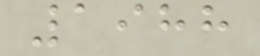1988
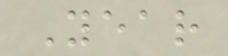Year
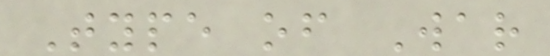Type of War
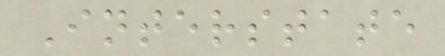Interstate
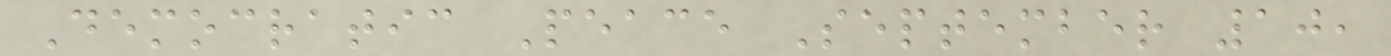Democratic Peace September 10,
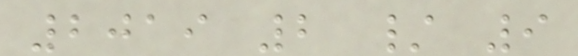2019 2 / 9
